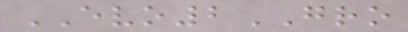EVO2GRO
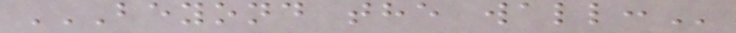BEYOND THE WALL:
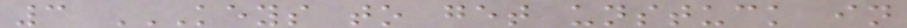3 KEYS TO GET UNSTUCK IN
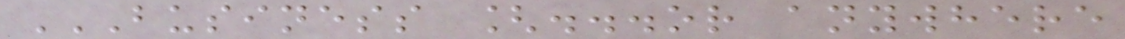BUSINESS [...OR ANYWHERE
